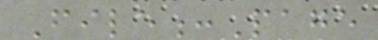File:Page
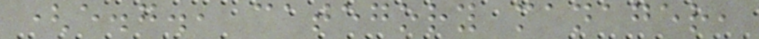(e.g., category manager,
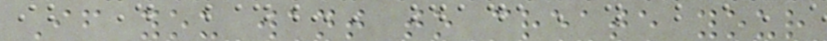If you want to create your
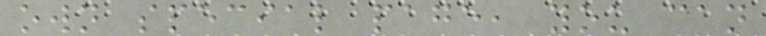own special page, you can
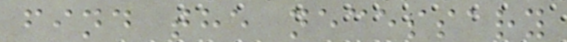find the necessary
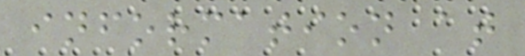information at
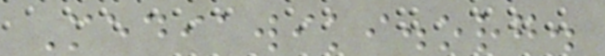Mediawiki.org.
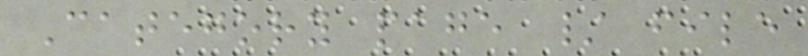Category page / file
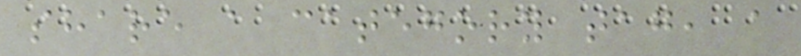share a category tag, a
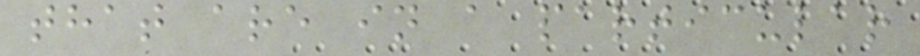that are in a particular
